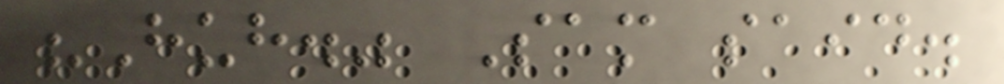"Huh." Sam said.
